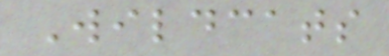Wildcats
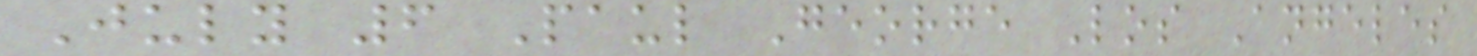July 6 Paul George Los Angeles
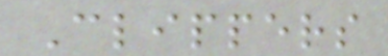Clippers
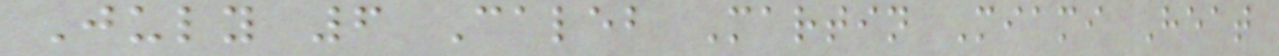July 6 Caleb Martin Miami Heat
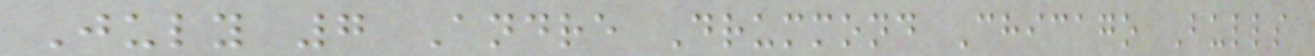July 7 Andre Drummond Chicago Bulls
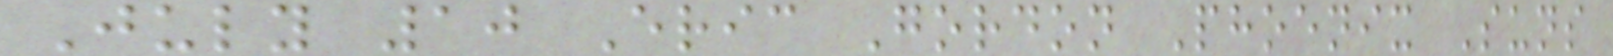July 10 Eric Gordon Phoenix Suns
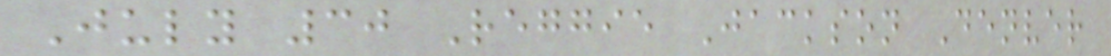July 30 Reggie Jackson Denver
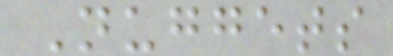Nuggets
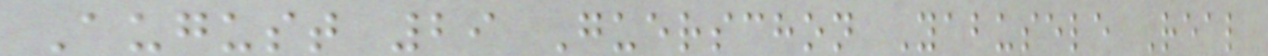August 29 Guerschon Yabusele Real
